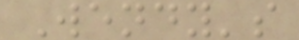Wendy's
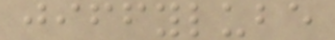jiffylube
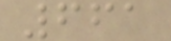661
